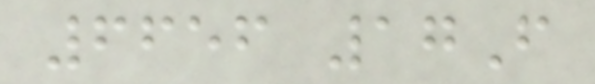6656 17F
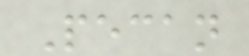Pecan
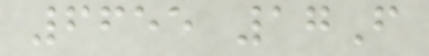6655 17F
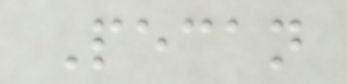Pecan
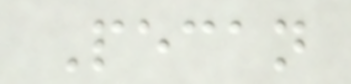Pecan
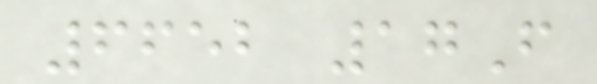6652 17F
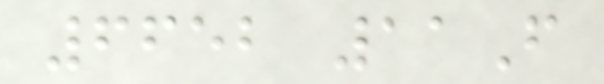6652 11F
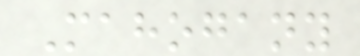Mahogany
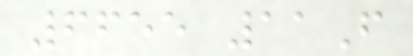6655 11F
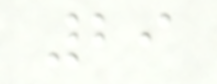29
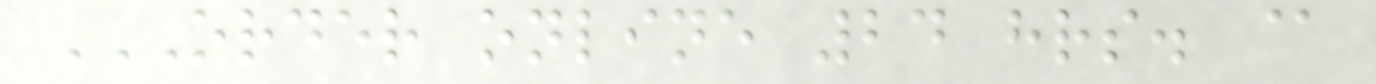ORDER ONLINE 24 HRS. @
